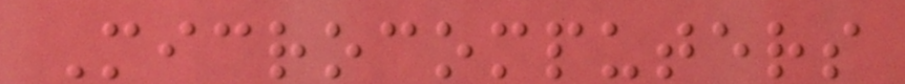Microcomputers
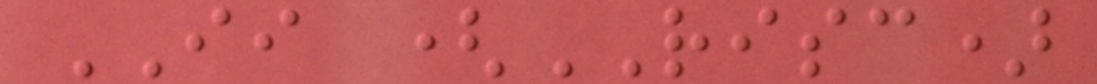II (RISC)
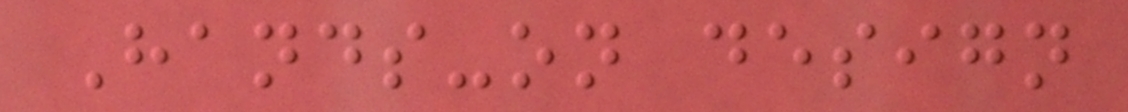Hands-on design
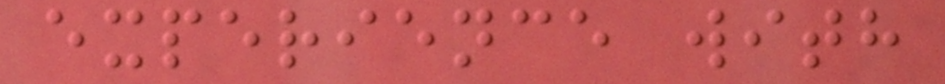experience with
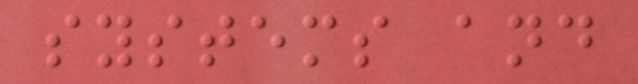systems and
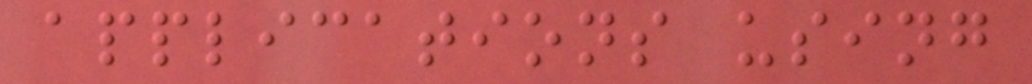applications using
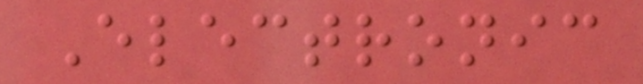Electronic
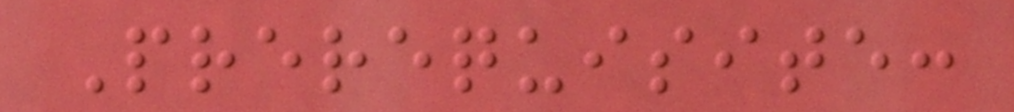Prerequisite:
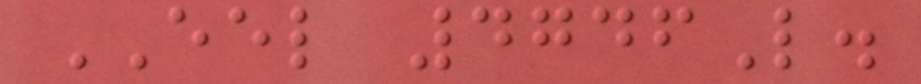EEL 4746L.
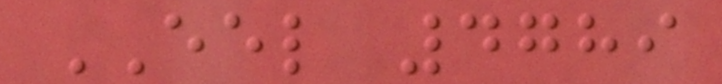EEL 4789
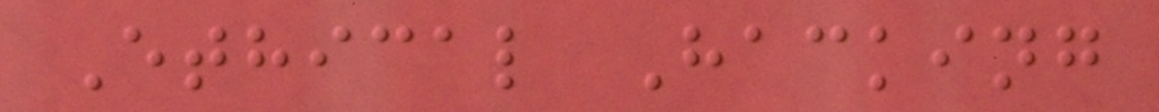Ethical Hacking
